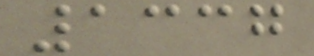1337
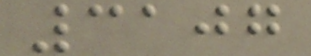3107
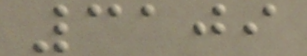3109
